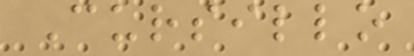Cursillo
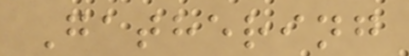Gathering
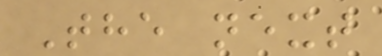The next
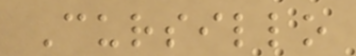Cursillo
